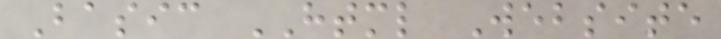Basic HTML Website
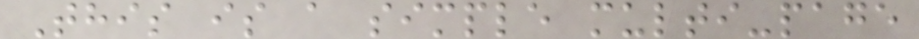This is a simple multi-page
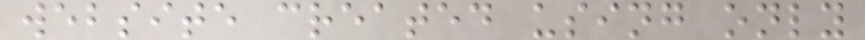website created using only
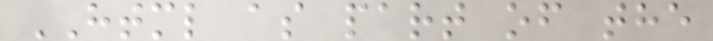HTML as part of the
